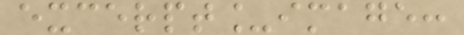excerpt_image:
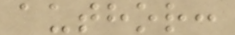author:
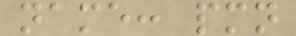name: pmn
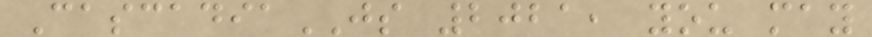CascadiaJS 2021, you may
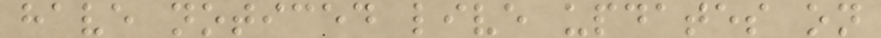have noticed live updates on
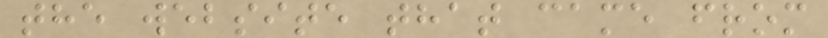the website that came from
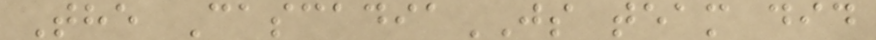The CascadiaJS team did
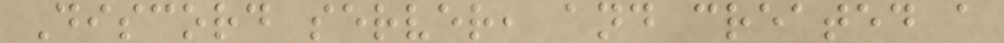Discord server, and created a
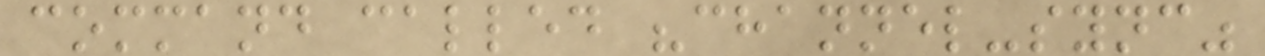command called "channel-sync"
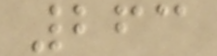263
